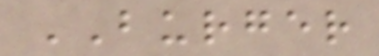BURGER
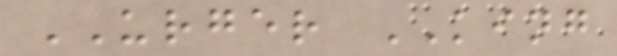URGER KING
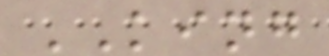KING
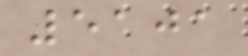5101
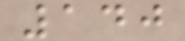140
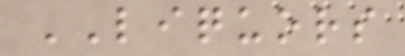LIQUORS
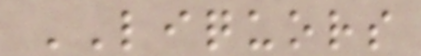LIQUORS
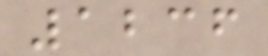1236
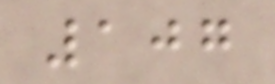107
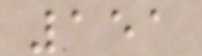151
